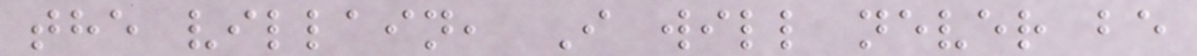the villain, I will never be
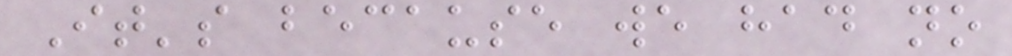It's because we had no
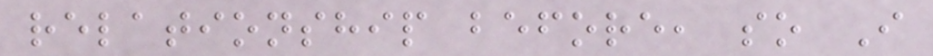relationship before, so I
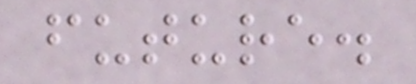future.
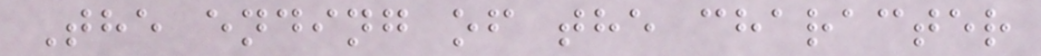The ending of the character
